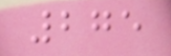275
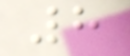8
